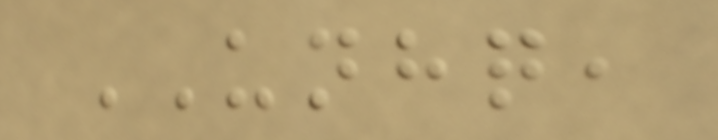UNHQ,
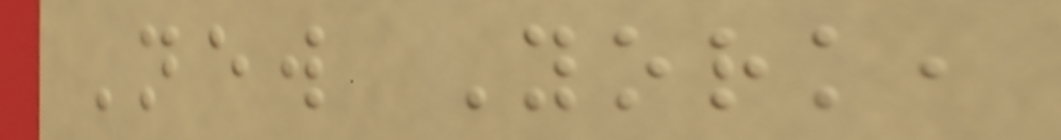New York,
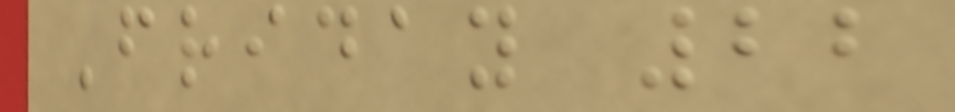Friday 22
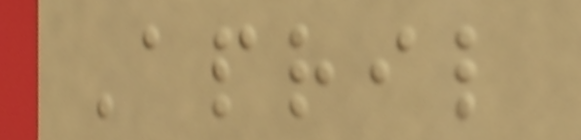April
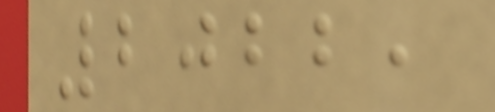2022,
